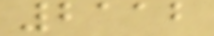2112
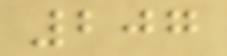207
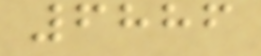6886
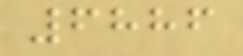6886
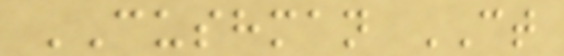CUSHMAN CT
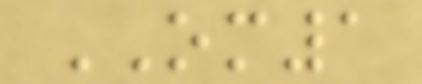OM1
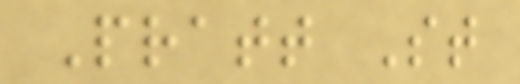Pratt St
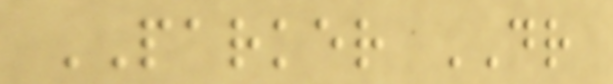PARKER DR
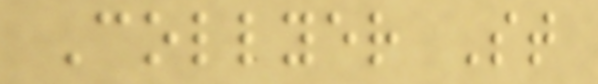Collyer St
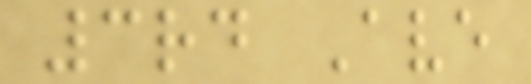3rd Ave
